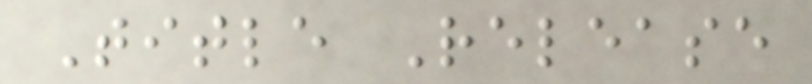Title Release
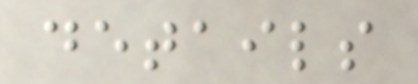details
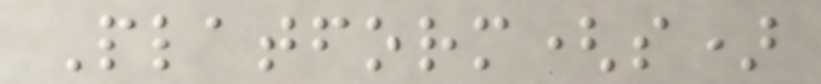Platform(s)
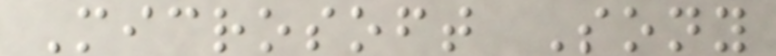Microsoft Sony
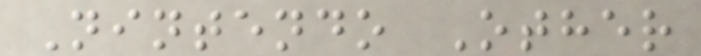Nintendo Other
